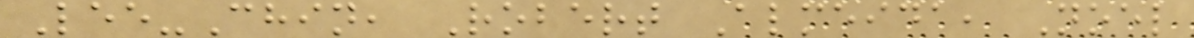Lee-Chin, Robert Almeida, Noel
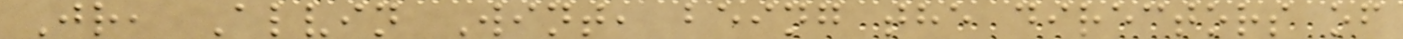Jr, Alvin Wint, being the directors of
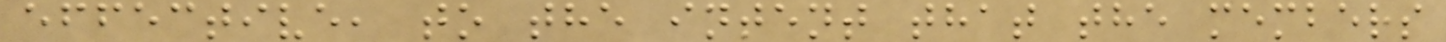effective, to the intent that the members
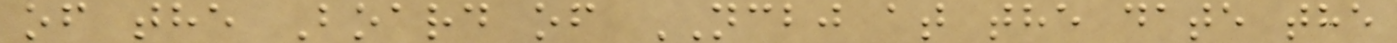of the Board of NCBJ at the date the
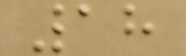18
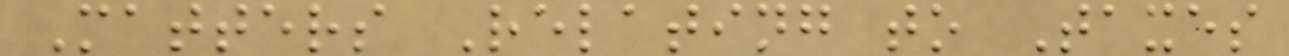Matters Relating to Taxes
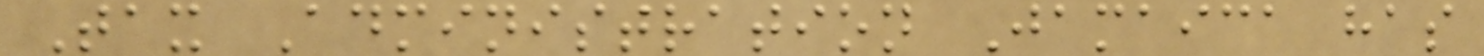Tax Administration Jamaica has
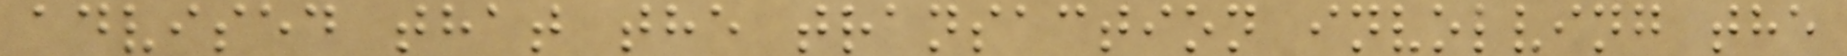advised that the transaction involving the
